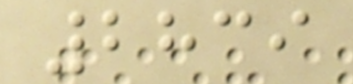2839
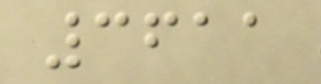3611
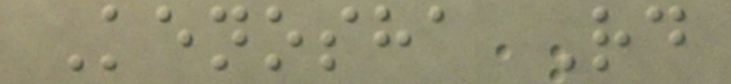Kenosha Rd
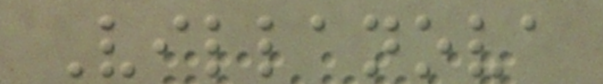Villanova
